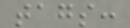tags:
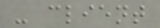- client
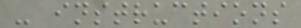- instructions
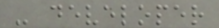- developer
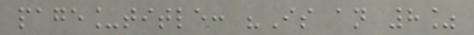page_title: "Is an 8%
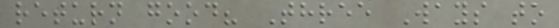return good? Three Ways to
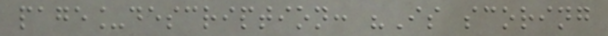page_description: "Is scoring
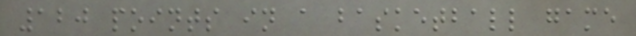120 points in a basketball game
